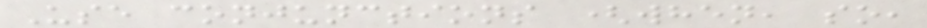Use conjunctions (when, so,
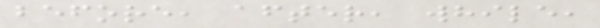before, after, while,
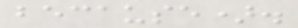because).
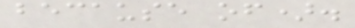because of).
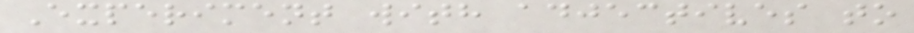Experiment with adjectives to
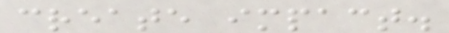create impact.
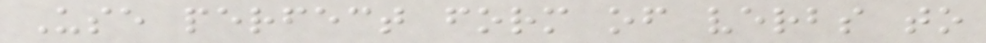Use perfect form of verbs to
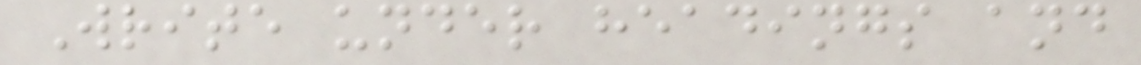Write under headings and
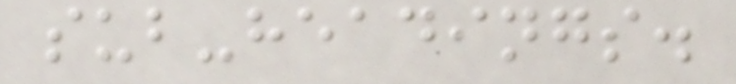sub-headings.
